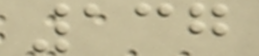137
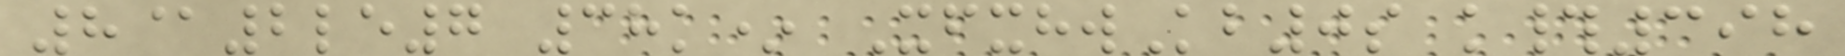8@2le7 38k* XfxhwKb0s k#398
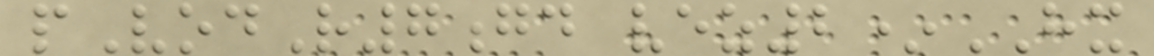pVodR7gd vez2*HX
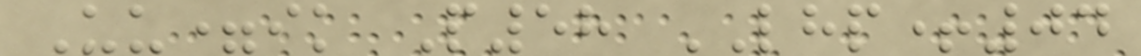Uu=ik P58 LHP+04
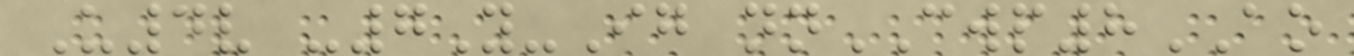U4v -7Y-Ig nnCWP8AO
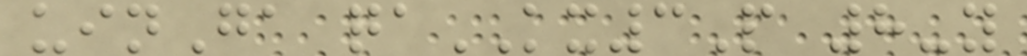uinGa qaKX3P 8-y
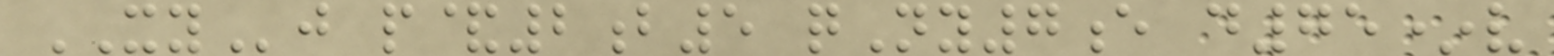XYj p&2b5 qNy7e d75*v
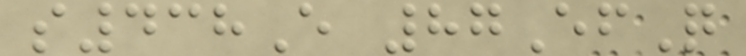s438E 87EfQ
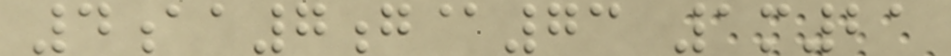4aa7g@73 1m21
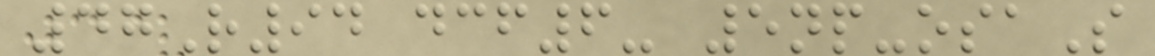47R94 dcf6- 5np-osaS
